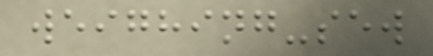weighing-sew
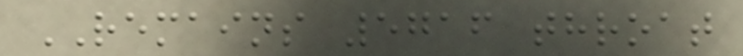REMAINS 5716 throat
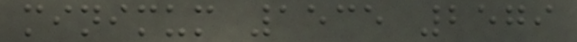minimum 1535 2579
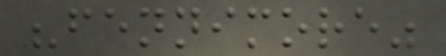"fennimore"
